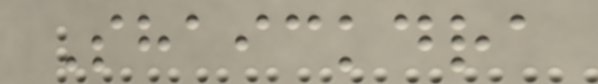Shaickdra
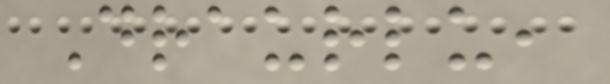Draurlu,
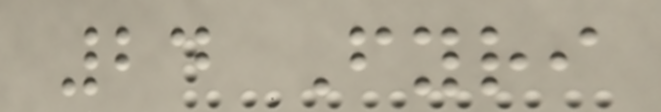24 Fyri
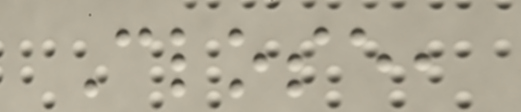Close,
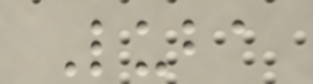Luba
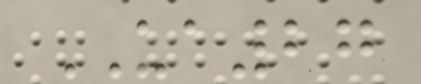UA27
